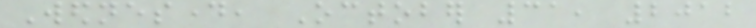Wednesday, October 31, 2012
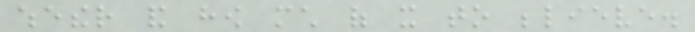whether and how much of it to believe.
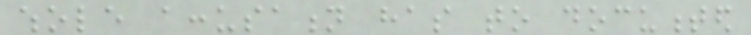whole accusation has to documented
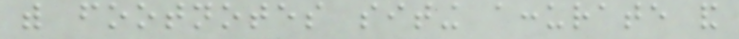with footnotes siting accurate and
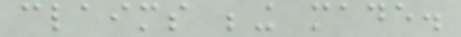claims being made.
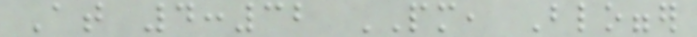At 4:32 PM, Blogger
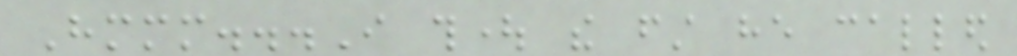Hmmm...I thought the first he called
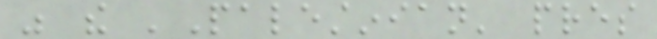was the 'Palestinian' pres
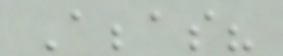Abbas?
